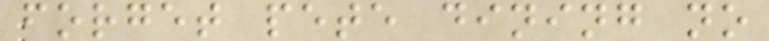forget pete dining no
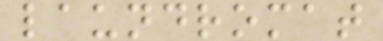laundromat
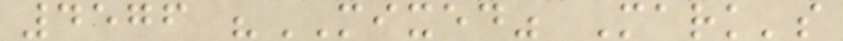4576 "MIXED" Mark's
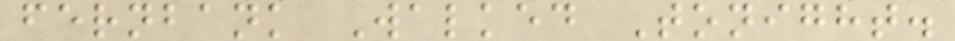fernbank Walked Tonight.
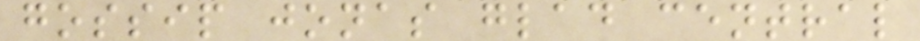gossip jonas glad central
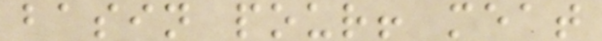basin pour! meat
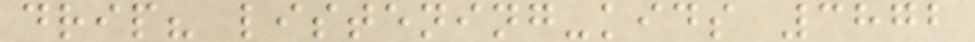drip? listening-kids 3872
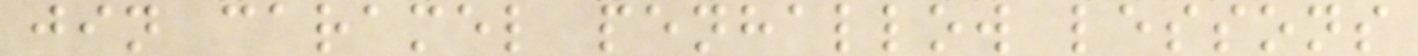jin caramel penhallow lessons
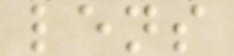lens
